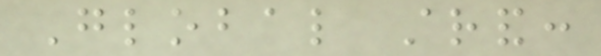Global strand:
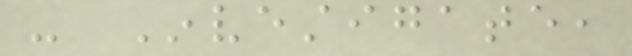- Investigate,
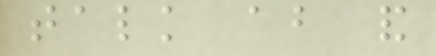talk about and
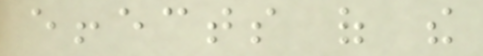effects of the
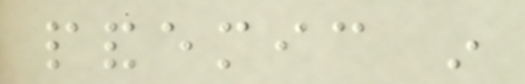pandemic in
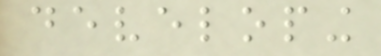developing
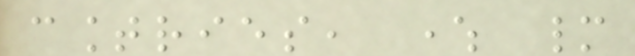countries, where many
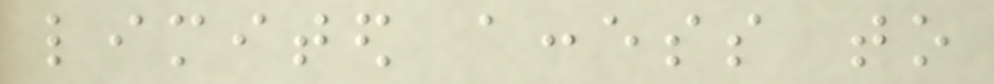limited access to
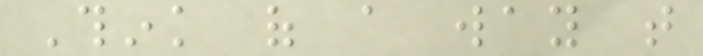Think of a way that
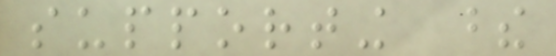supporting these
